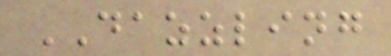DAZZLING
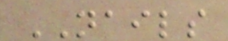NAILS
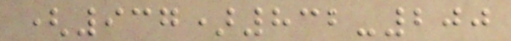(937)832-200
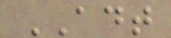ADT
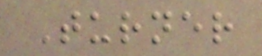Turner
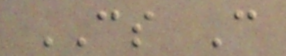CS C
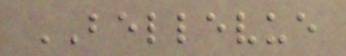BELLEVUE
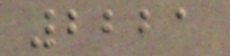2221
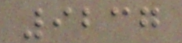9237
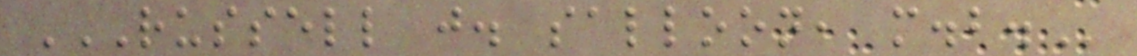RUSSELL J. SALLOON, M.B.
